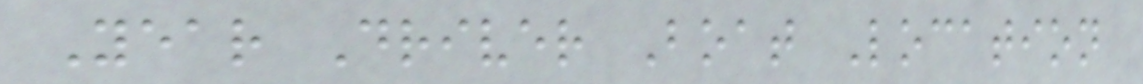Year Driver Boat Location
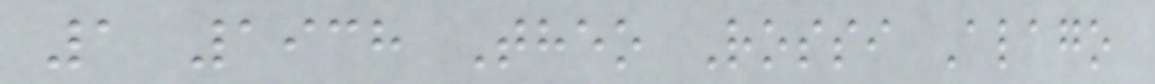1 1938 Theo Rossi Alago
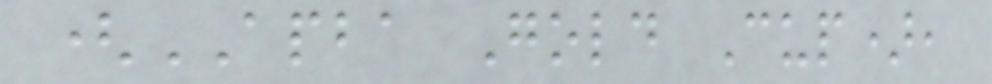(APBA Gold Cup),
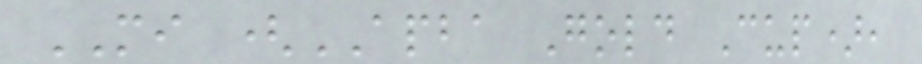MI (APBA Gold Cup),
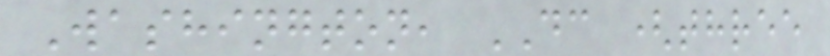Washington, DC (three
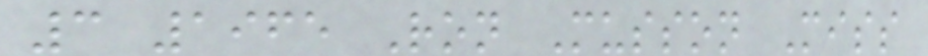3 1965 Ron Musson Miss
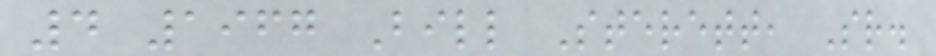4 1967 Bill Sterett, Sr.
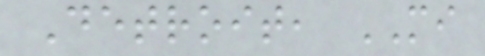Detroit, MI
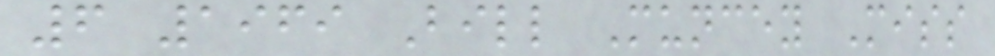6 1969 Bill Muncey Miss
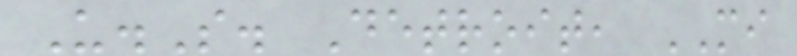U.S. Detroit, MI
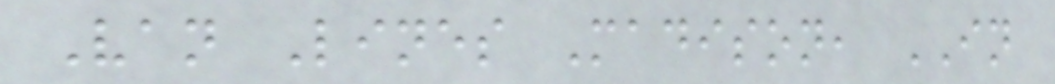Van Lines Madison, IN
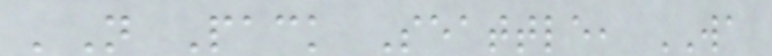'N Pack Seattle, WA
